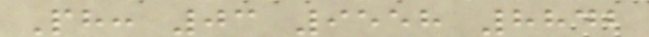Ph: 03 9558 8842
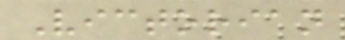Victorian
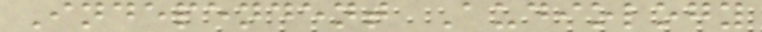Independent Audiology
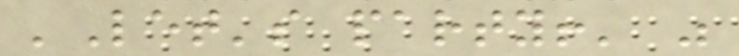'Let's party!' "
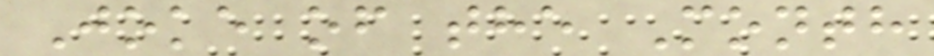Joke of the Month
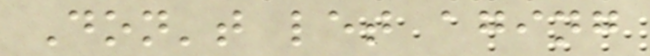Don't let aging
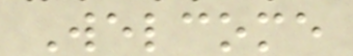Welcome
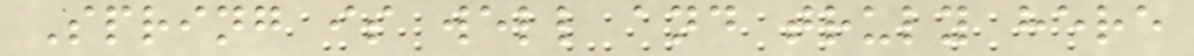Spring is well and truly here
